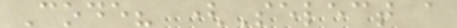Code? (Select a
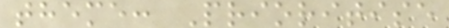theme: Prioritise
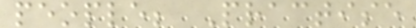people; Practise
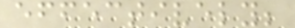effectively;
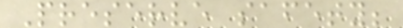Preserve safety;
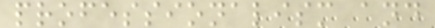professionalism and
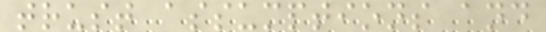trust assumptions and
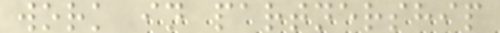work in partnership
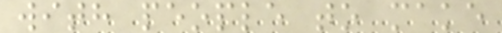with people to make
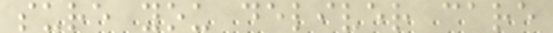sure you deliver care
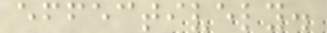effectively.
